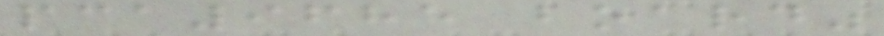pca9685 board"
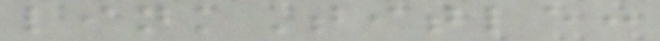linkTitle:
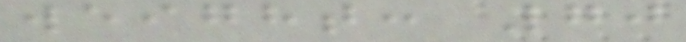weight: 70
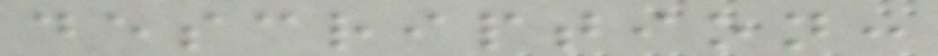description:
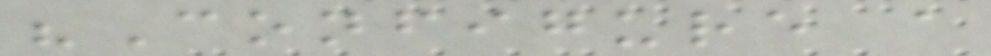"Configure a
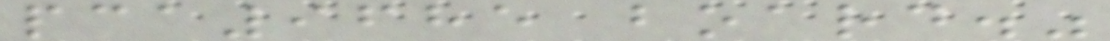pca9685 board."
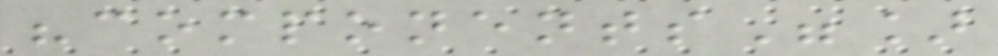"components"]
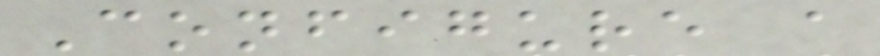Configure a
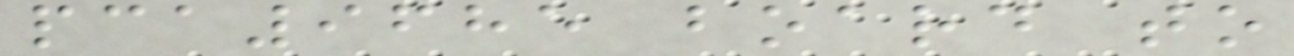pca9685 board to
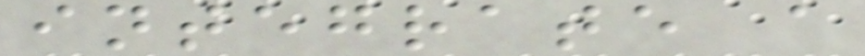integrate a
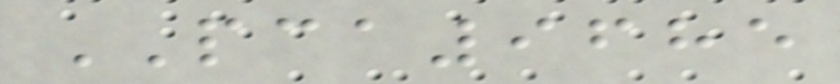PCA9685
